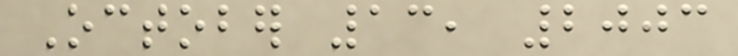October 13, 2003
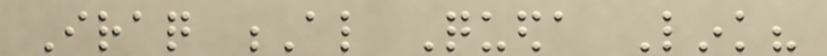Iraq Al Queda Link?
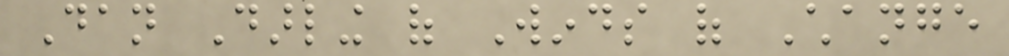Dan Darling of Winds of Change
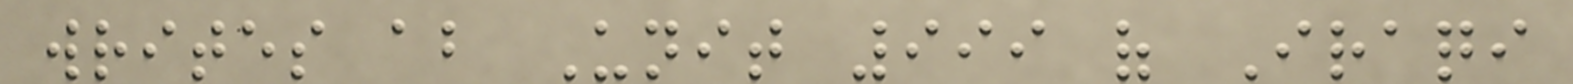writes about Unit 999 of Iraqi
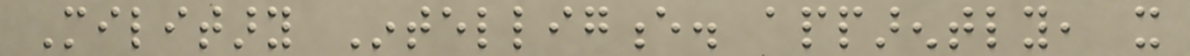Military Intelligence. apparently, it
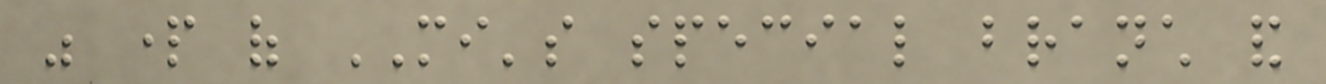was part of MI's special branch and
